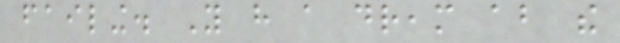failing. You have a dream about the
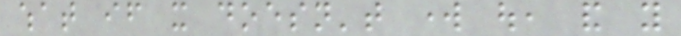what if it doesn't work out, and you
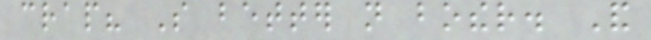crap? So better not bother. And
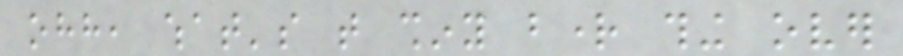ohh, what's that shiny bright thing over
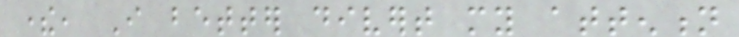there, I better divert my attention
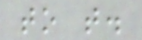to that.
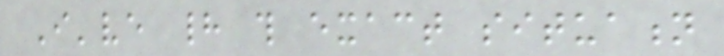I've had this exact situation
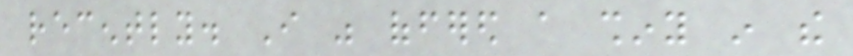recently. I was offered a shiny in the
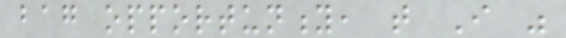bag opportunity, that I was
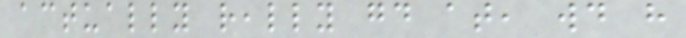actually really good at, would have
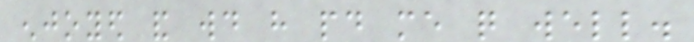enjoyed and would have paid me quite well.
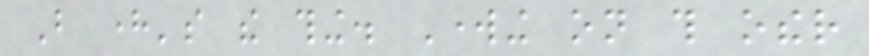But here's the thing. Working on this other
